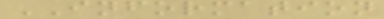INFORMATION
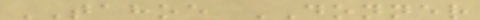TAHOE DONNER
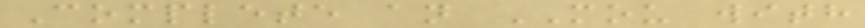Complete an MOU with
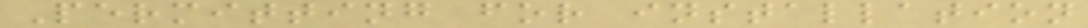Permitting for installation
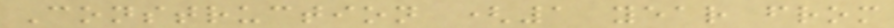Construction (1 year from
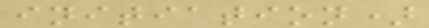initiation)
